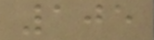105
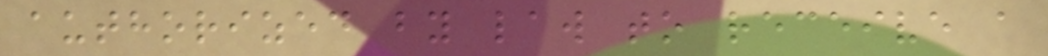authorized by law to receive a
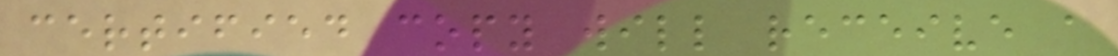certified copy will receive a
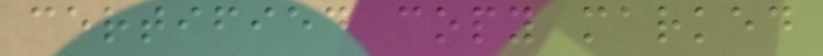certified copy marked
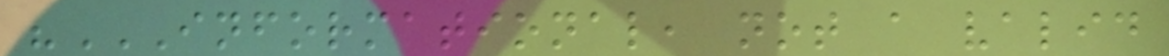"INFORMATIONAL, NOT A VALID
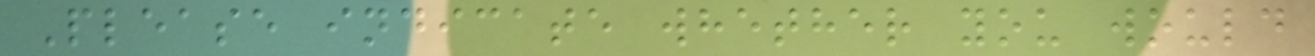Please indicate whether you would
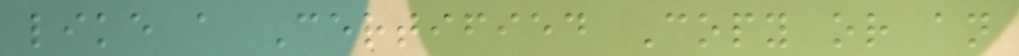like a Certified Copy or an
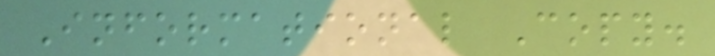Informational Copy.
